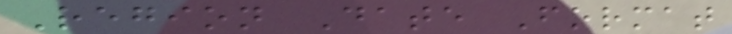Region Date Format
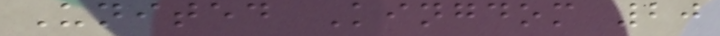United Kingdom 20
